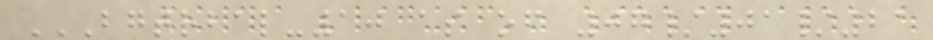BGTRBAL-10 AS OF 07/01/21
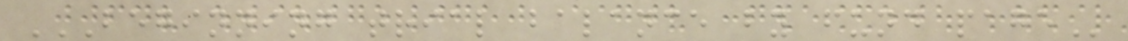BEGINNING TRIAL BALANCE BY FUND PAGE
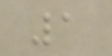1
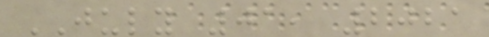JULY 01, 2021
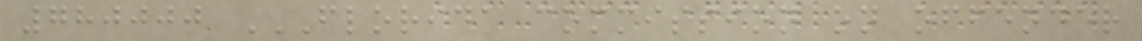780000 FLORIDA COMMISSION ON OFFENDER
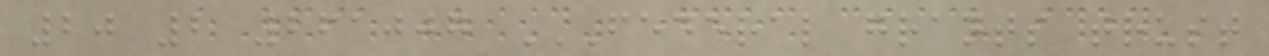20 2 261007 FEDERAL GRANTS TRUST
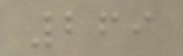269
